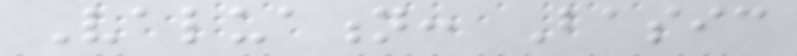Valuation: Basic
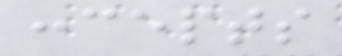concepts
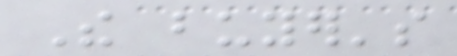The buyer's
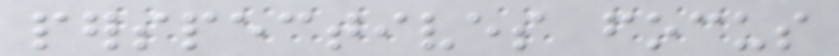perspectives focus
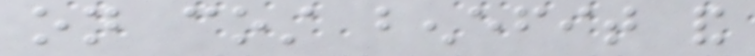on cost benefit and
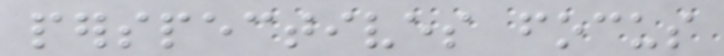perspectives focus
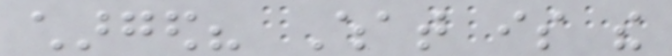charged? What is the
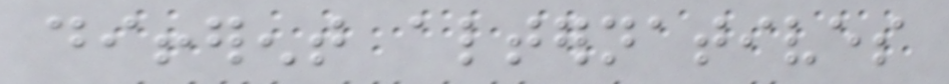different alternatives
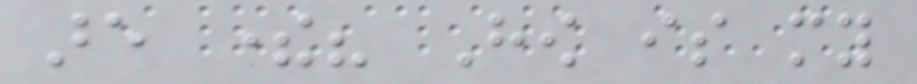are there? How is my
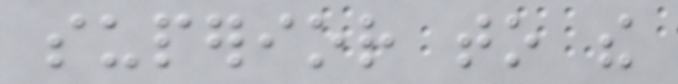superior to the
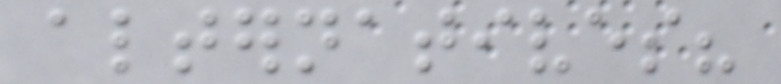alternatives?
